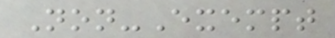Non-Exempt
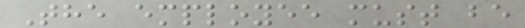The employee must be
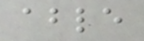able
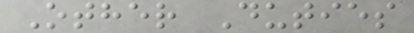Other Duties
